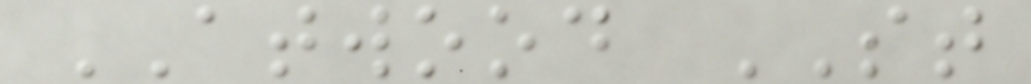ATWOOD ST
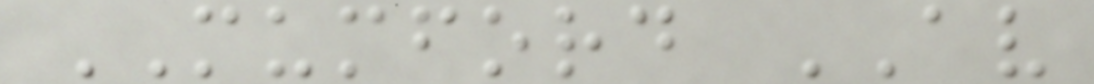MUMFORD AV
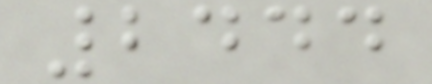2444
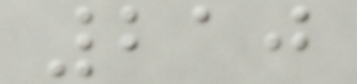210
